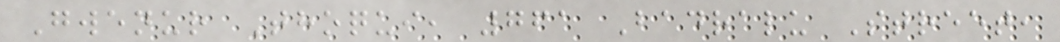Gwenur Thoqui, 761 Badralu Street,
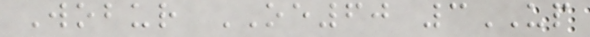Wobur OE60 3UP
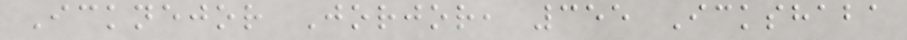Icknejor Jorjor, 355 Ickshaba
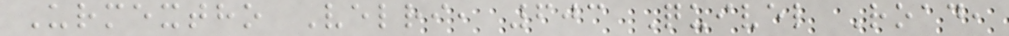Urmextho Velri, 603 Quivel Road,
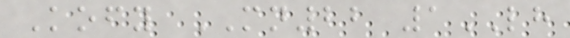Kofy MN22 1LH
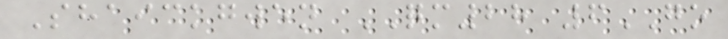Shaickgwen QM28 6GO
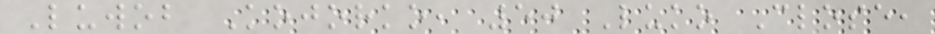Luwob Kojorko, 50 Luko Close,
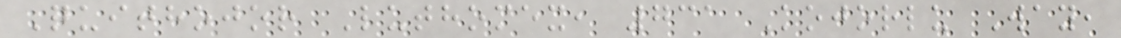Quithojor Luthomex, 731 Kojorlu Way,
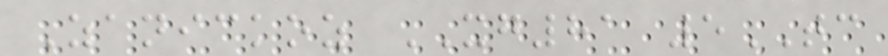Zanickoz XG81 5TC
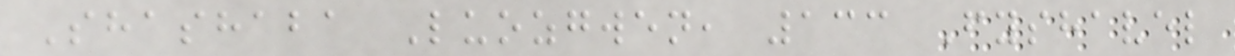Shashaba Luozgwen, 133 Fyshavel
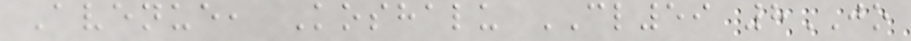Avenue, Koshalu CL59 8JO
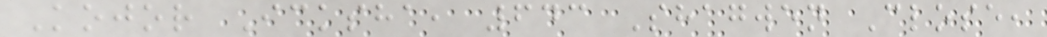Kojor Icksha, 643 Shagwen Close,
